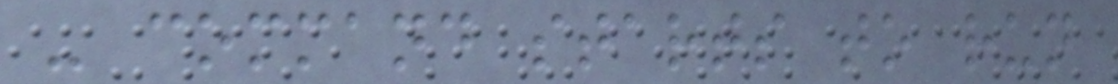- command starts to run
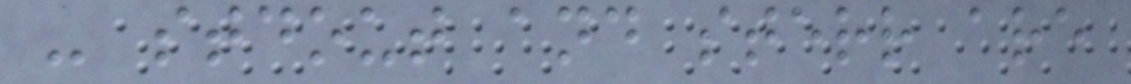- stdout and sterr are
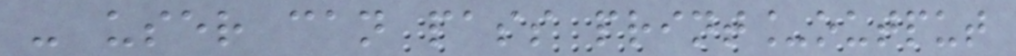- user can pass print_output
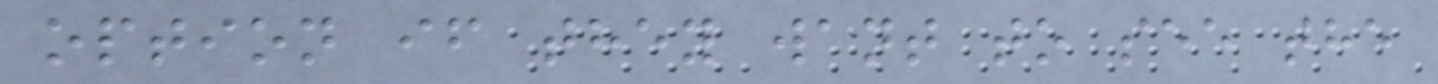option if they want to see the
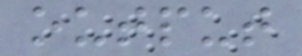output
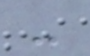-
